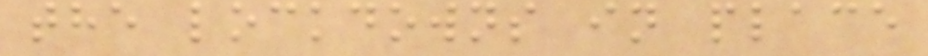the lockdowns in place
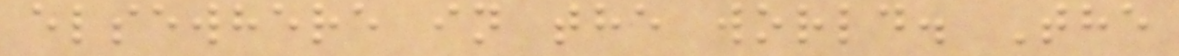elsewhere in the world. The
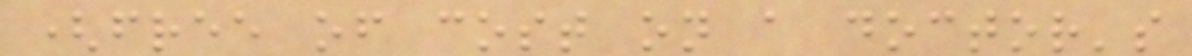(free of cost on a doctor's
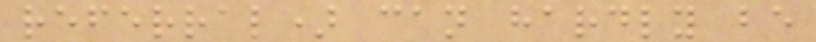referral) can hardly be
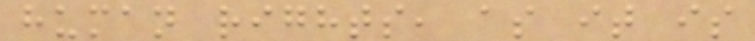human rights, as it is
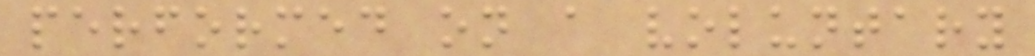performed on a voluntary
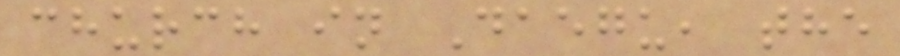church in Daegu, the
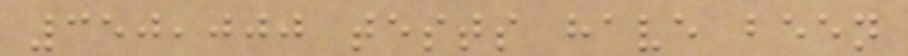350,000 tests have been
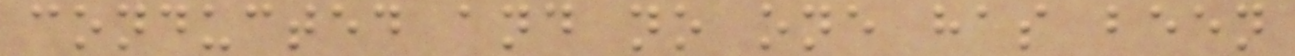conducted and no one has been
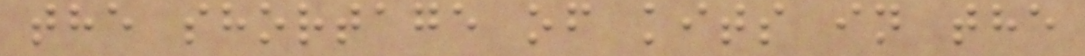the shortage of kits in the
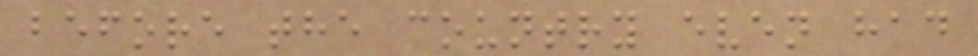before the country even had
